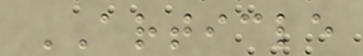ARTICLE
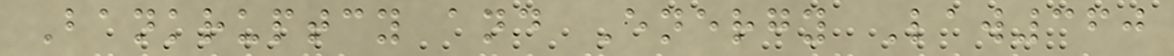Bankruptcy and Energy Law360
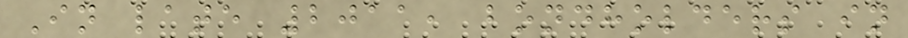In late 2011, bondholders in
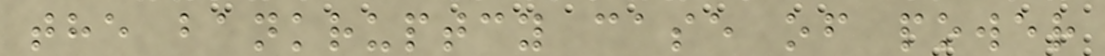the bankruptcy case of power
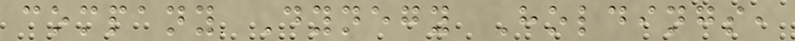company Dynegy Holdings,
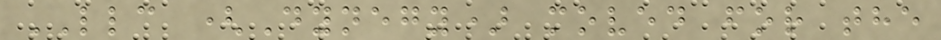LLC (Dynegy) moved for the
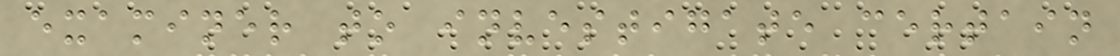examiner to investigate certain
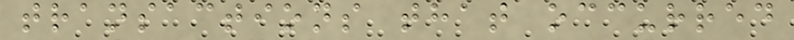transactions that occurred
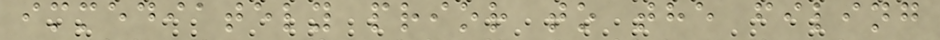immediately prior to the filing
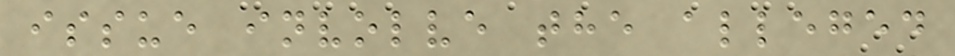issue involve the alleged
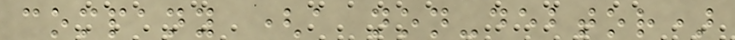company (a non-debtor)
